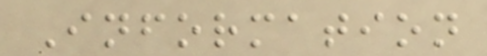Information
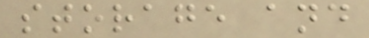storage and
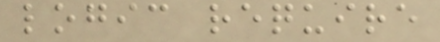logic require
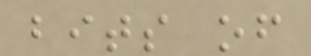bits of
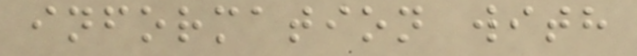information with
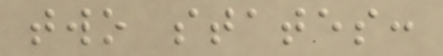two states:
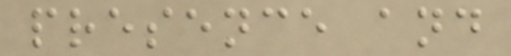presence and
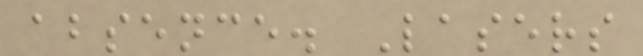absence. Lasers
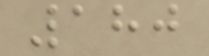180
